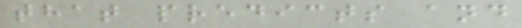that predicts and
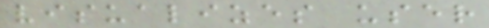visualizes user
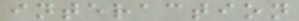interaction
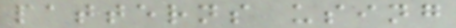patterns using
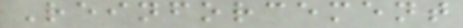Reinforcement
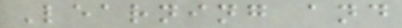Learning and
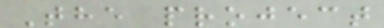The project
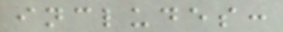includes:
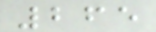265
